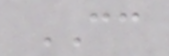CC
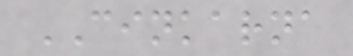CINKARNA
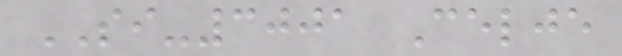SI-3001 Celje
